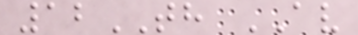12TH AV
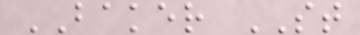BAKER ST
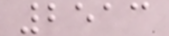2513
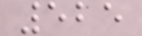525
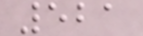521
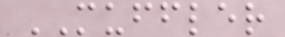MUFFLER
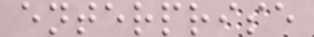enterprise
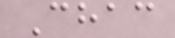Chac
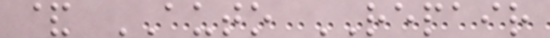& AUTO REPAIR
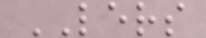LERS
